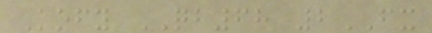Kofy QB68 2FX
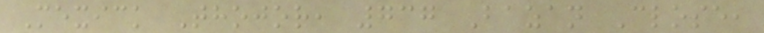Mexick Thojor, 737 Bazan Close,
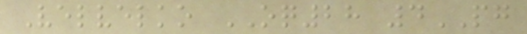Velvelko OQ28 4PG
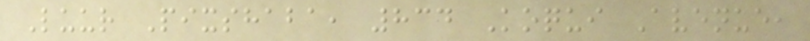Luur Pixshaba, 834 Koqui Avenue,
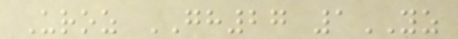Uroz GH27 1YZ
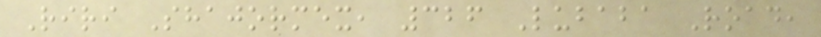Riri Shajormex, 326 Lubaba Road,
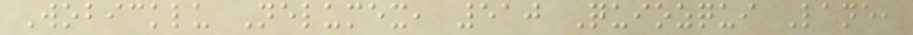Wobicklu Nelumex, 510 Quiozqui Lane,
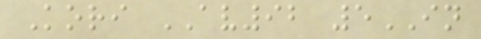Kori AV92 5IN
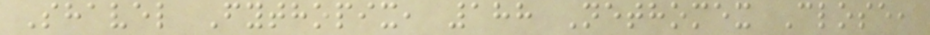Shavel Fythopix, 188 Nethomex Close,
